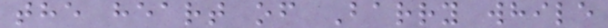the heart of Barry while
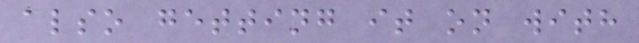also getting it on with
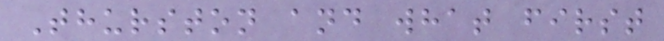Thurston and what first
